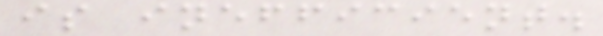is inefficient.
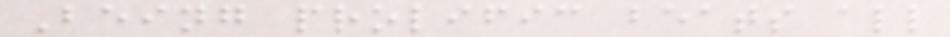Being prolific beats all
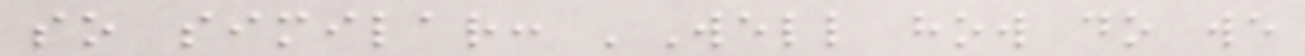so similar: 'Well how do we
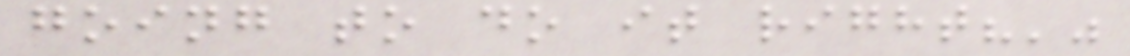going to do it right?'"
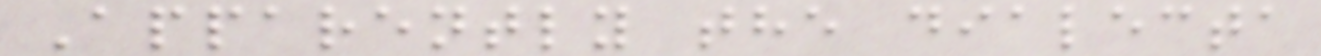Apparently the dialecta
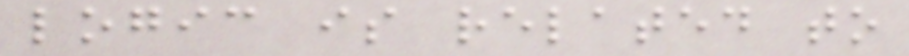logic is related to
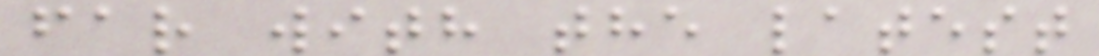far with the latest
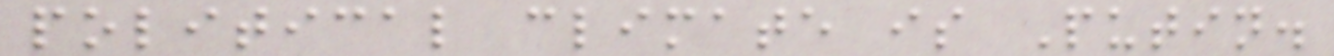political climate is Putin.
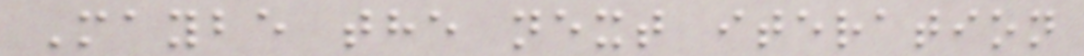Maybe the next iteration
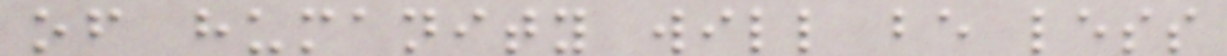of humanity will be less
